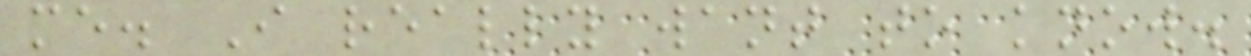me. I really want to know.
